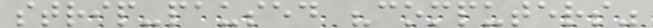strip-paused "computers"
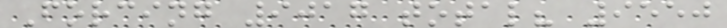Forcing 9017 total? 9550
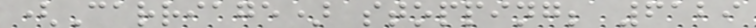(Carriage) stopping; 6129
